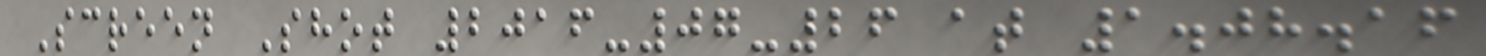Screen Shot 2016-07-26 at 1.08.16
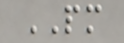PM
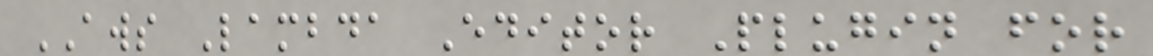AWS Lambda Editor Plugin for
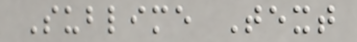Sublime Text
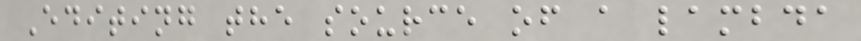Editing the source of a lambda
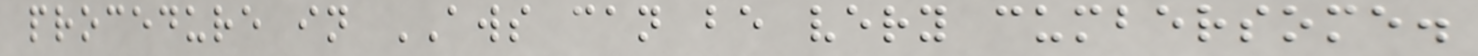procedure in AWS can be very cumbersome.
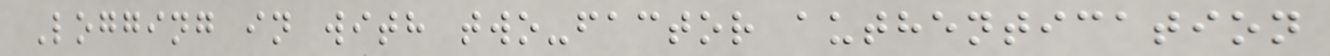Logging in with two-factor authentication
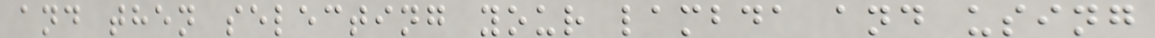and then selecting your lambda and using
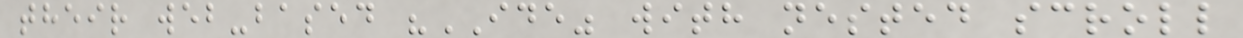their web-based "IDE" with nested scroll
